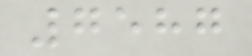7587
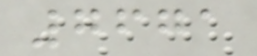7671
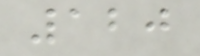120
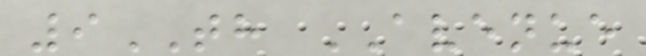9TH AVENUE
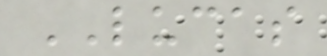LUCAS
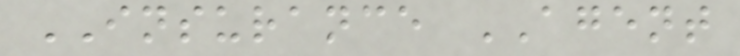INSURANCE AGENT
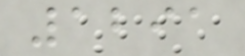1291
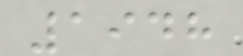1948
